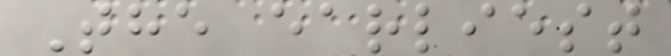The earliest
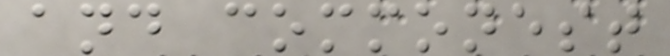and commonest
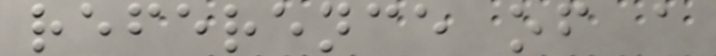reference of a
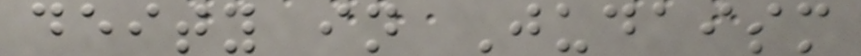deity in Judaism
